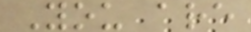You are
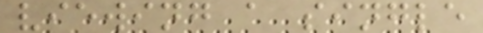viewing a single
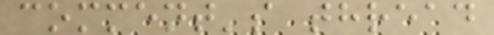comment's thread
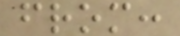from:
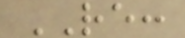RE:
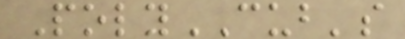PolyCUB's
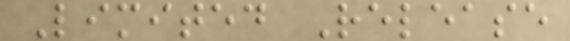Limited Release
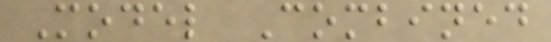Model Combined
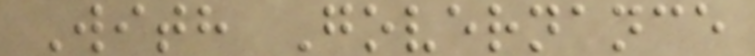With Governance
